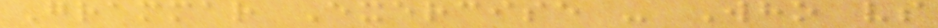Grammar Exercise - Who vs
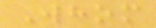Whom
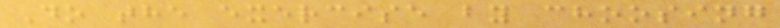Do the exercise by choosing
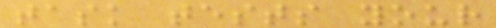task tests your
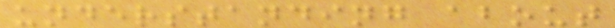understanding about
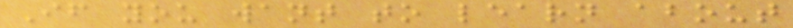If you want to learn about
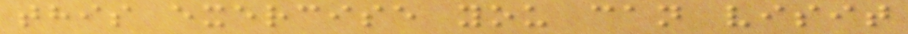this exercise you can visit
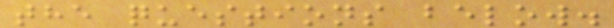the questions below.
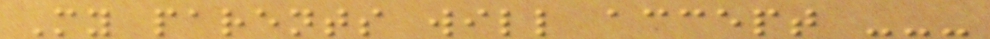My parents will accept ---
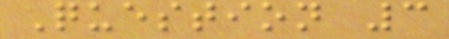Question 3
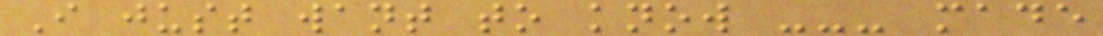I just want to know --- made
